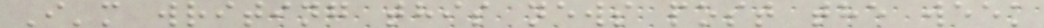I'm writing this news post the week
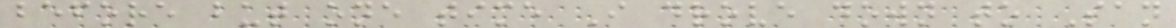before but one time I drove down to San
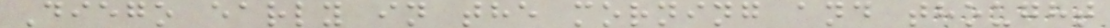Diego early in the morning and thought
